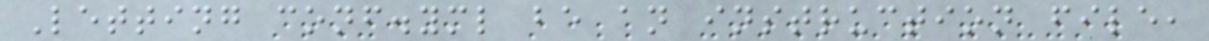Letting conf.yml be an instruction file,
